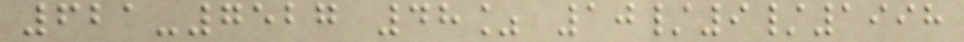621-7527 48% 10/9/1998
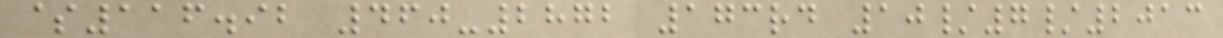$116.92 460-2872 173rd 10/7/2013
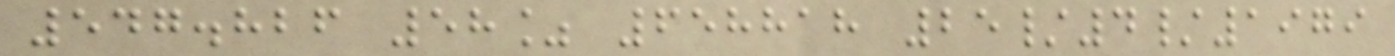547.826 58% 658818 25/4/1979
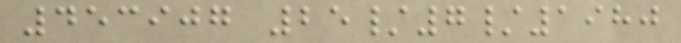453907 25/7/1980
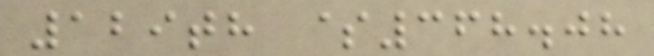129th $368.08
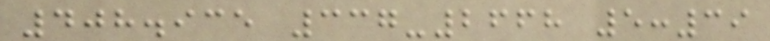408.935 337-2668 5:39
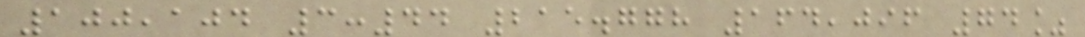100,104 3:44 215.778 164,096 74%
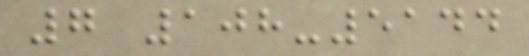7 108-5144
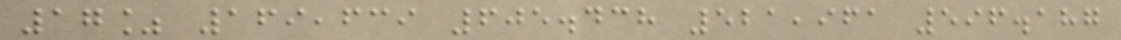17% 169,639 605.438 521,961 596.187
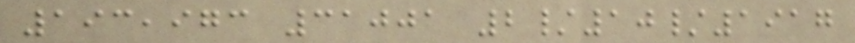193,973 31001 2/10/1917
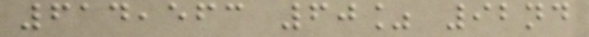614,563 60% 92nd
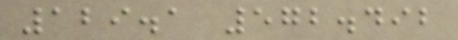129.1 572.492
